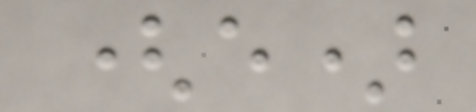(e)
